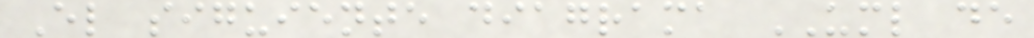El siguiente diagrama UML de
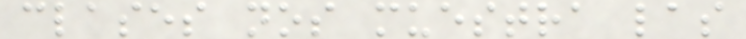clases nos muestra las
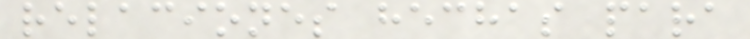relaciones hechas para
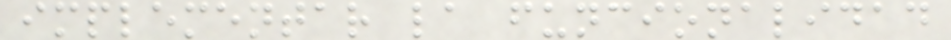implementar la funcionalidad
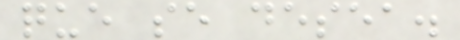que se desea.
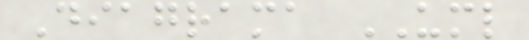Diagrama UML
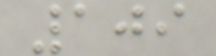109
